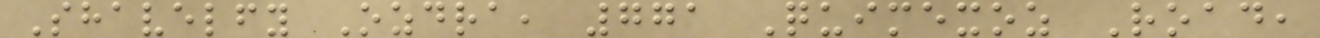Shavelfy Ozdra, 771 Quimexoz Road,
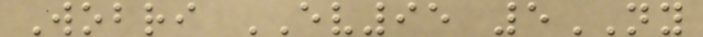Wobri EV95 5NY
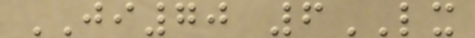JI70 6LX
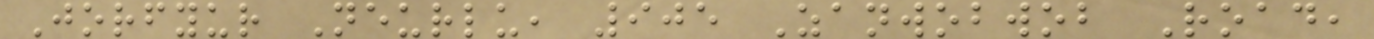Jorfyur Neurlu, 905 Zanwobwob Road,
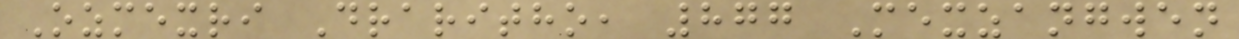Ozmexri Draritho, 877 Mexzangwen
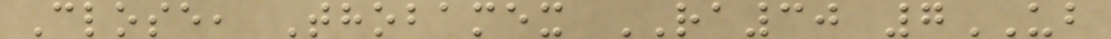Close, Thobamex RA30 7UB
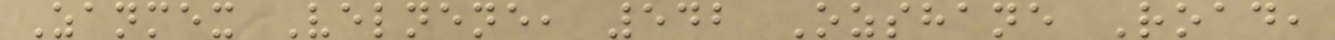Zanmex Velnene, 542 Ozshane Road,
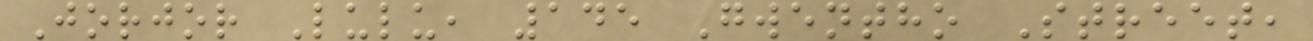Jorjor Lulu, 145 Gwentho Street,
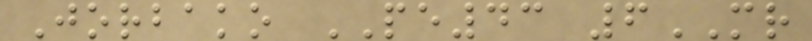Jorbako PE43 6MR
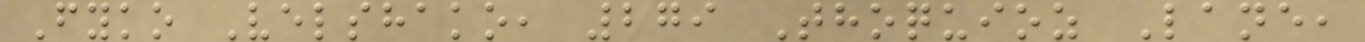Fyko Velshako, 279 Thoquioz Lane,
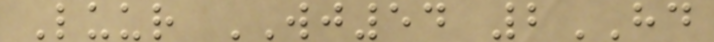Luur WJ54 2HD
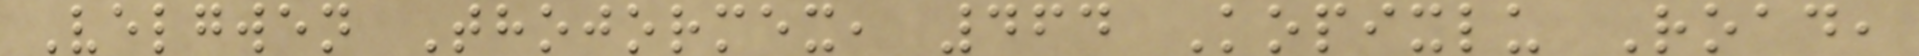Velgwen Thojormex, 464 Kopixlu Road,
